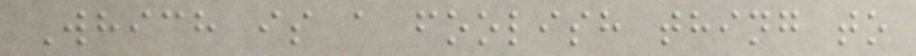Which is a foolish thing to
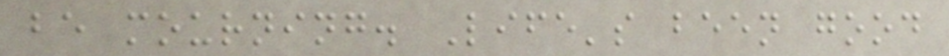be mourning. Life's been good
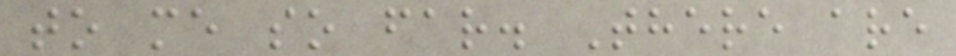to me so far. There are
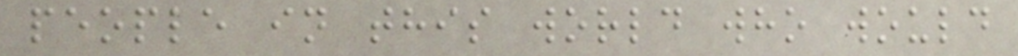people in this world who would
